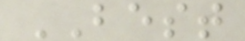BEST
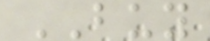BUY
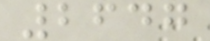2647
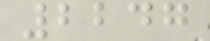2247
